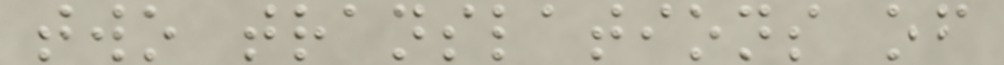two translations of
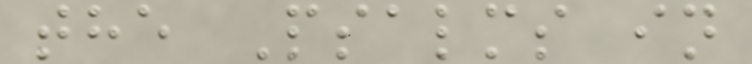the Psalms in
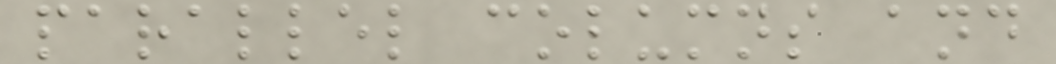parallel columns and
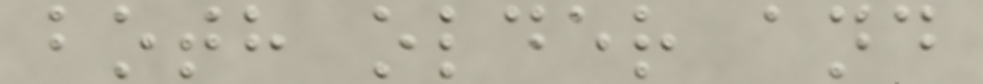both older and
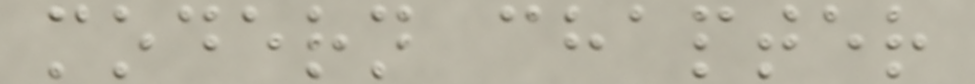modern chapter
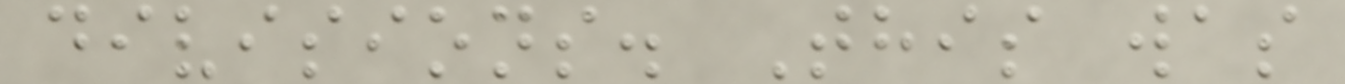divisions. This was
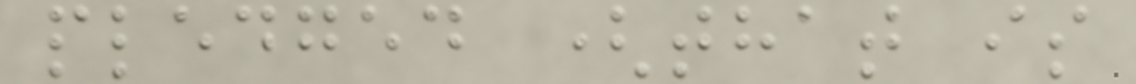pledged (that is
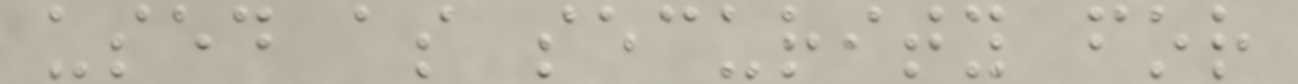used as security for
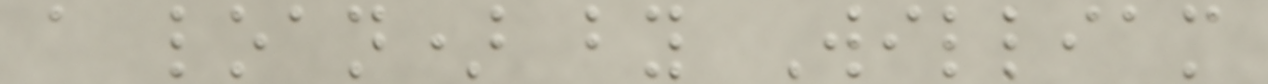a loan) by William
